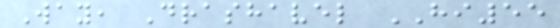Way, Drashavel HI55
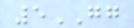5GG
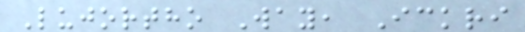Lujortho Way, Ickri
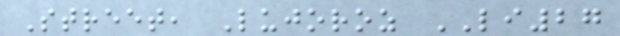Street, Lujoroz LI27
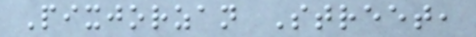Pixjorzan Street,
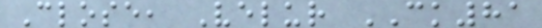Close, Velur CK81
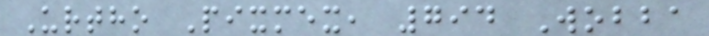Urtho Pixmex, 794 Wobba
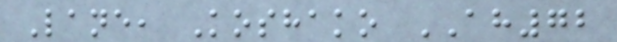Lane, Koshako AH72
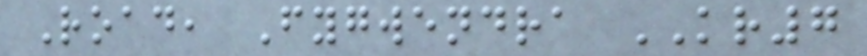Road, Fygwendra KR7
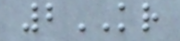2KR
